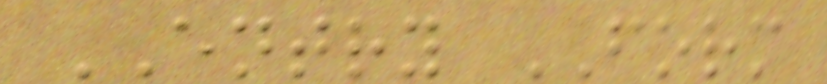ENTRY FORM
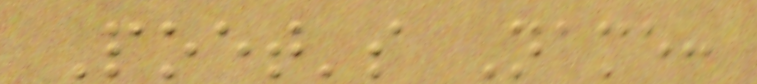Poet's Name:
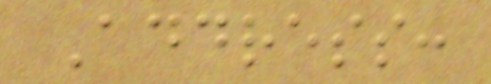Address:
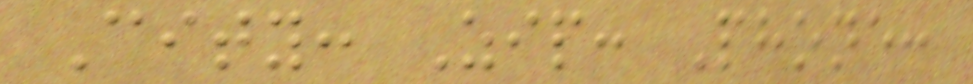City: Zip: Phone:
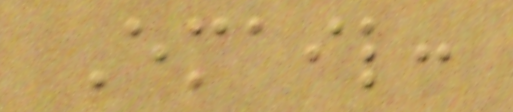Email:
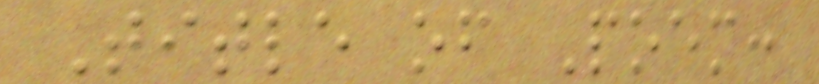Title of Poem:
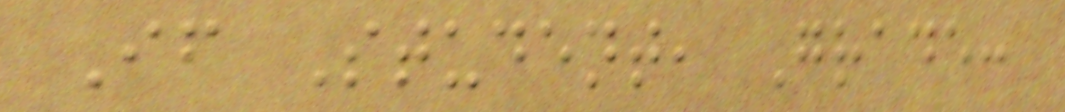If Student, Grade:
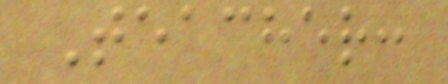Teacher:
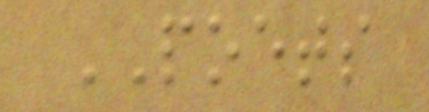POETS
